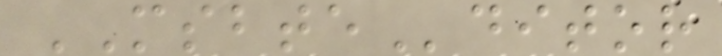MSBTEditor
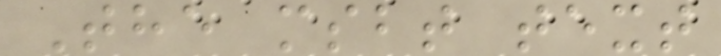The msbt text
